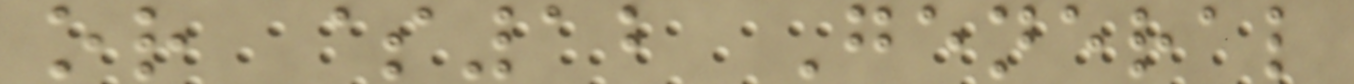or $12 General
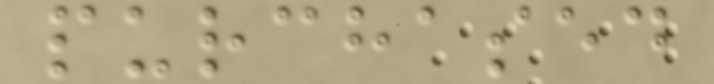purchased
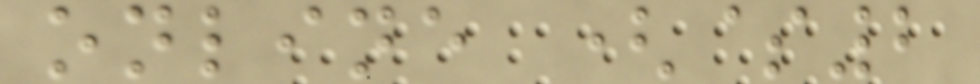online ($2
